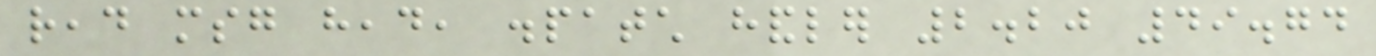read msg head, dispatch handler 2.20 49.74
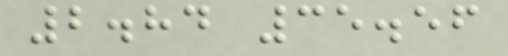2.84 35.56
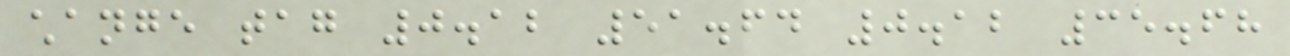change tag 0.12 51.64 0.12 35.68
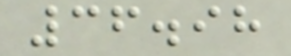36.98
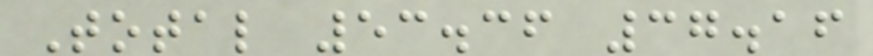Total 53.36 37.16
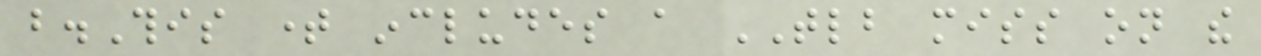b.This time includes a TLB miss on the
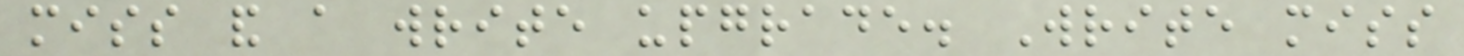miss and a write upgrade. Write miss
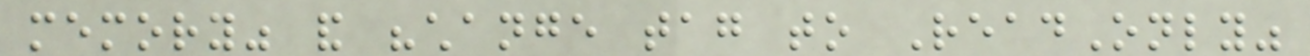memory" and "change tag to ReadOnly"
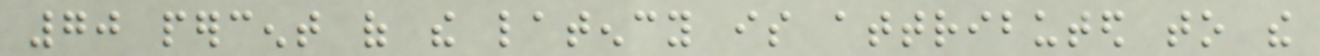70 percent of the latency is attributed to the
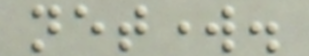network.
